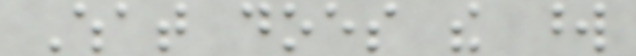What does the word
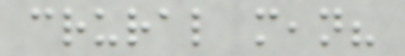crural mean?
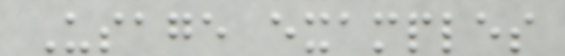Usage examples
